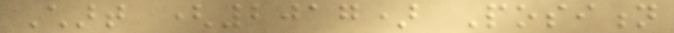Chart (2017) Position
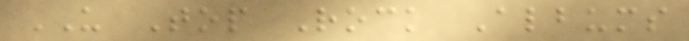US Top Rock Albums
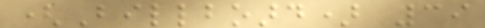(Billboard) 39
